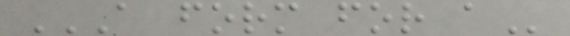A FORM FOR A
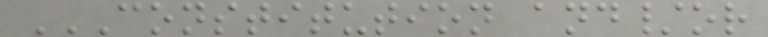CONSTITUTION AND/OR
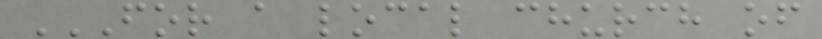FOR A LOCAL CHURCH OF
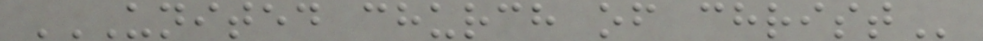UNITED CHURCH OF CHRIST
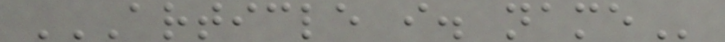ARTICLE I. NAME
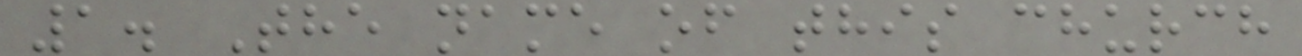1. The name of this church
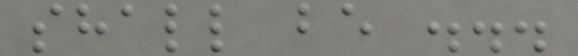shall be ...
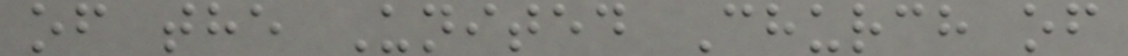of the United Church of
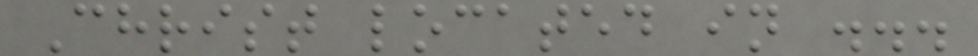Christ located in ...
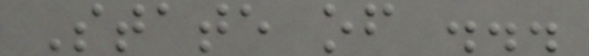State of ...
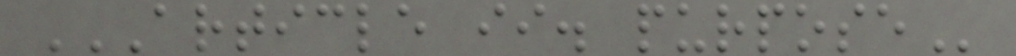ARTICLE II. PURPOSE
